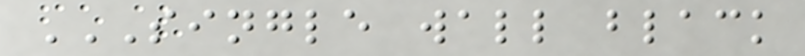SINGLE WALL BLACK
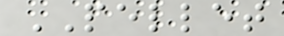PELLET
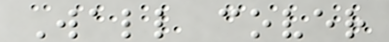Wall cover
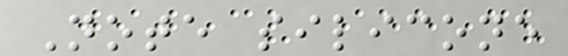Note silicone
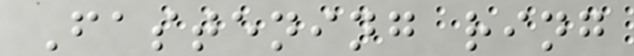Fastening ring
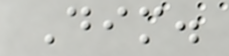Dim.
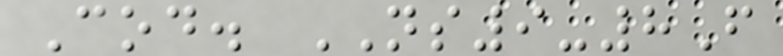Cod. NS9-8F
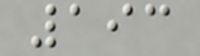193
